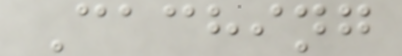Caching
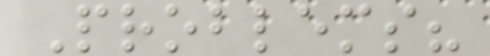Problems?
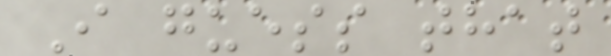I guess that
